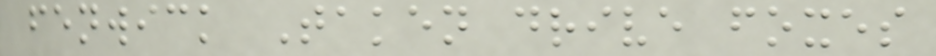fenwick Taken drive foxes
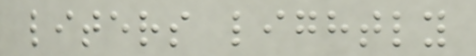liters lightly
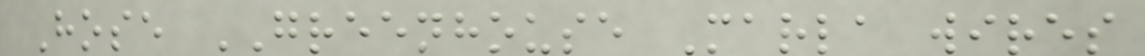Hose GREENHOUSE Marla wires
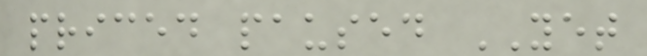priced paused YET
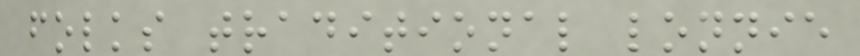folks traditional lonnie
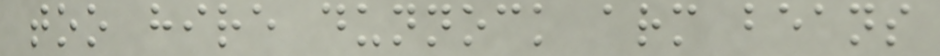too hire dunnock arm beans
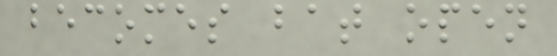becomes bat open
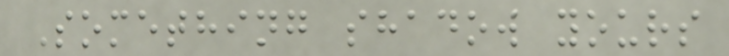Something shadow yours
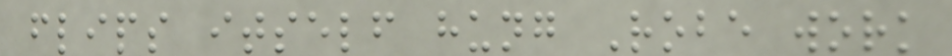flips itself hung Robe work
